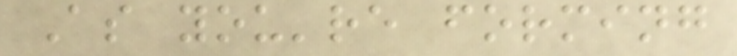As you're forming
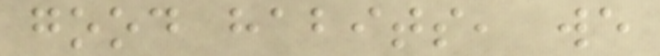good habits, we
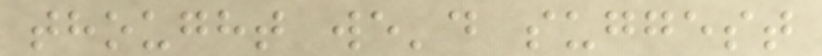thought we'd suggest
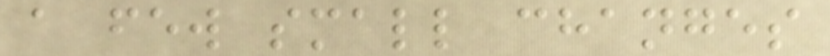a few small changes
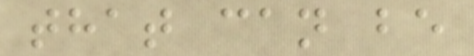that can be
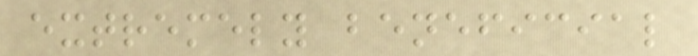extremely beneficial
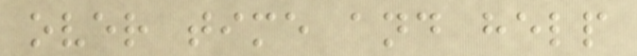over time and help
